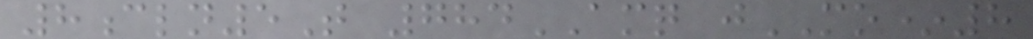8cln5T 784AMQ jMO*8
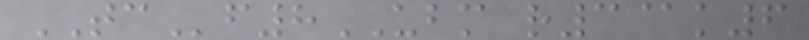TCf8UBM r3@k6
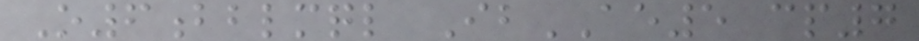O6bblmql IbAE5 cp7
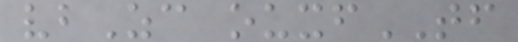vbZc ouxfTF
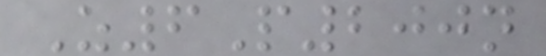Z6P200n
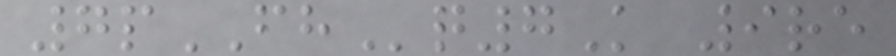7pFHq7K 9re
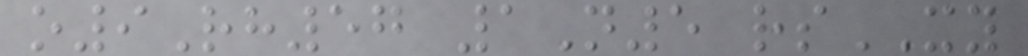o9Rh57 1N5 rsXY
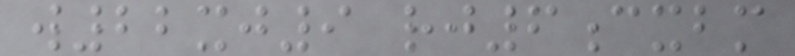w22xj9 rj6cxbm
